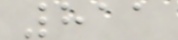811
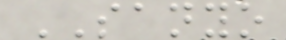SANYO
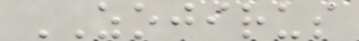ZOJIRUS
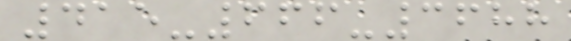415-666-3688
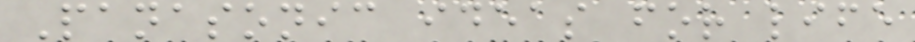Panasonic ideas for life
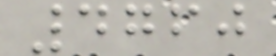4760
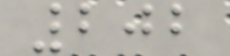202
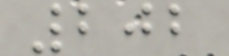202
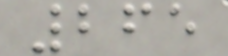265
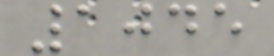1045
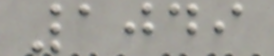1049
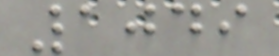1049
